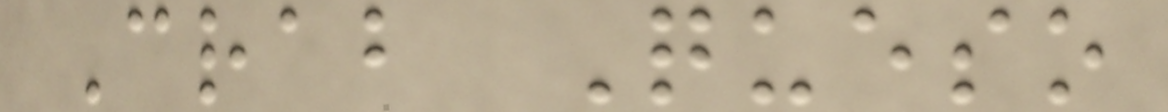Crab Queso
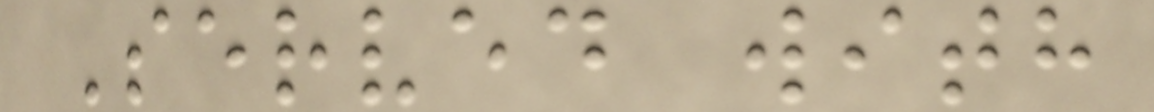Served with
